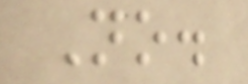No.
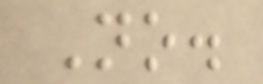No.
